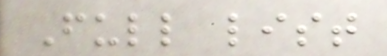Full list
